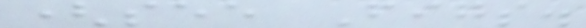(see Figs.
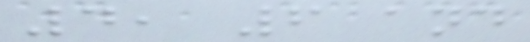4, 6 and
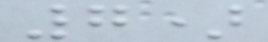7)
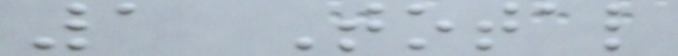1 Total
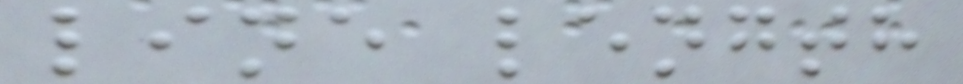line length
